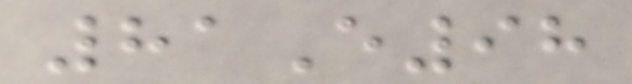81E98
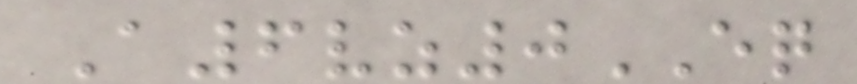A6vz0EQ
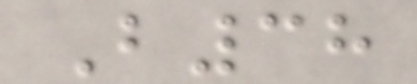B38
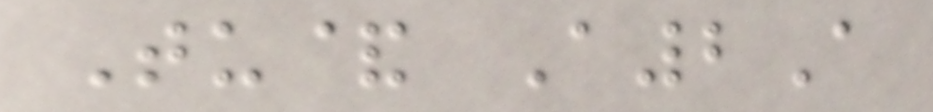Tu& A2A
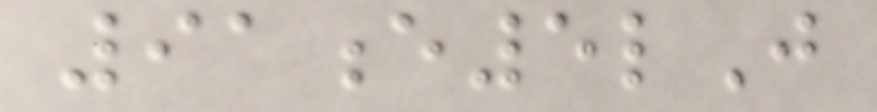91e5lJ
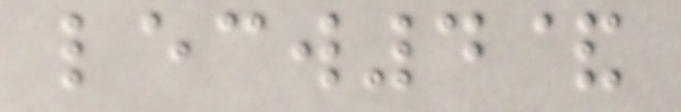lecw4&
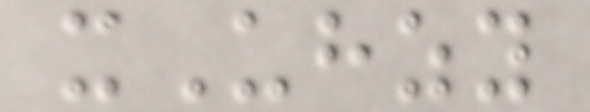xUhzy
